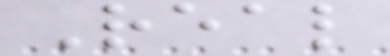Real
